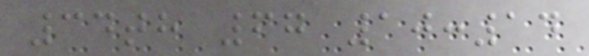34th 67 10:14
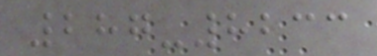287-8233
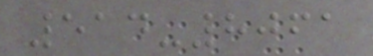514-8061
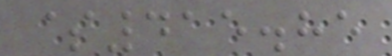$415.85
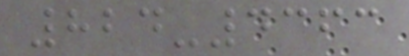824-4363
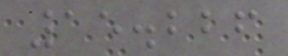15.226
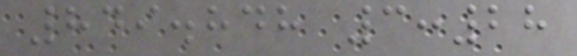849.848 3:28
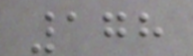178
